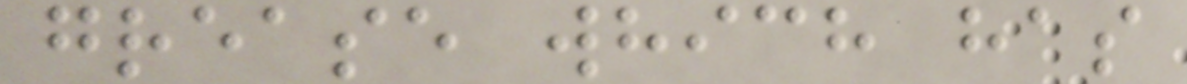grease which has
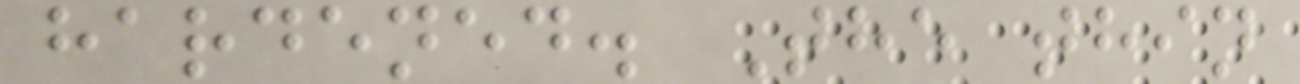hardened. The thin
